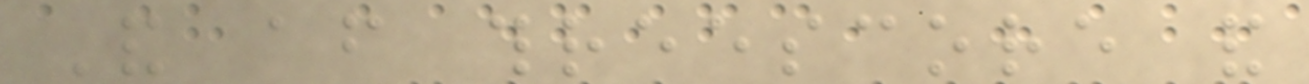And after threescore and
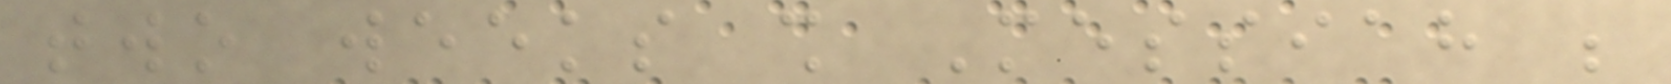two weeks shall Messiah be
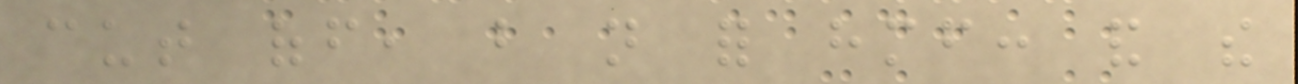cut off, but not for himself: and the
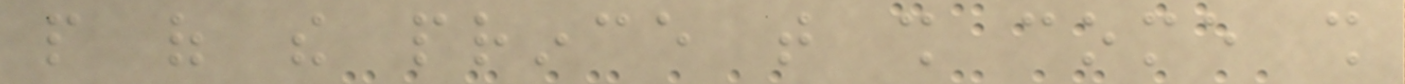people of the prince that shall come shall
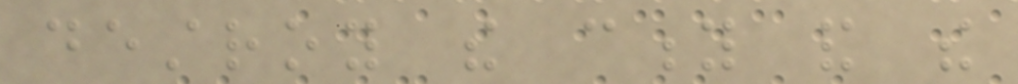destroy the city and the
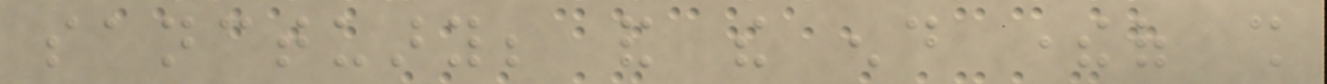sanctuary; and the end thereof shall
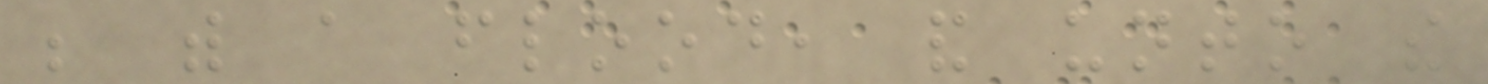be with a flood, and unto the
